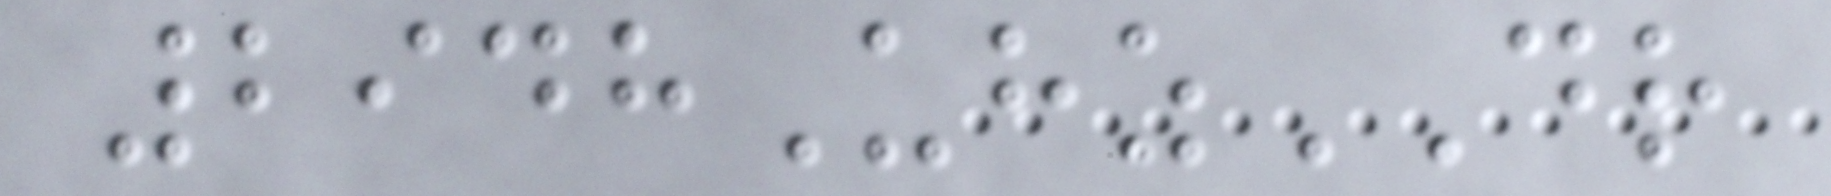2948UhzDR
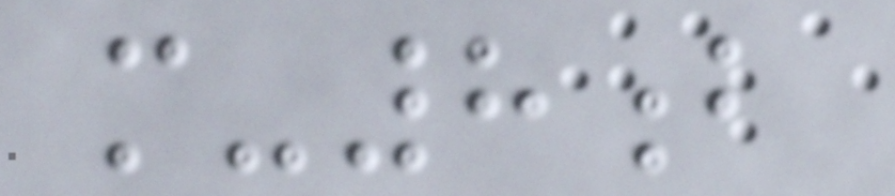m-8b
